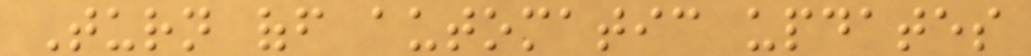Turn off automatic updates
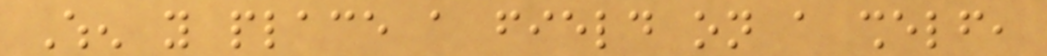When you place a field on a shelf,
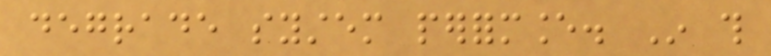degrade system performance. In this
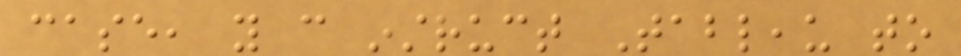case, you can instruct Tableau to
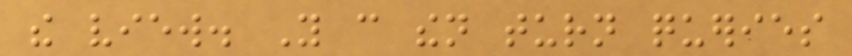the view. You can then turn queries
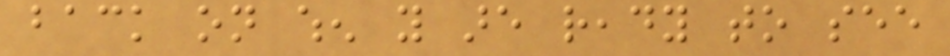back on when you are ready to see
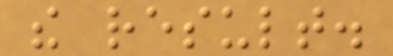the result.
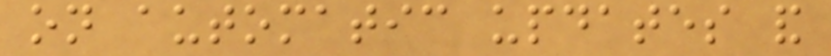on automatic updates and
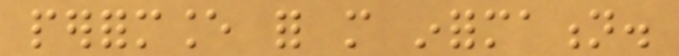performance for more information.
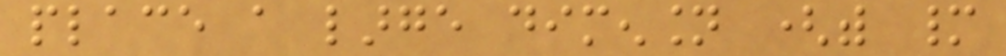place a large dimension (with many
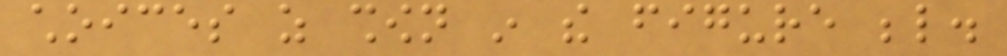choices as shown in the figure below.
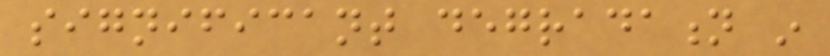significant degradation in
